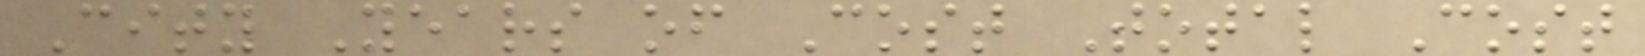City Years of Cost Total Cost
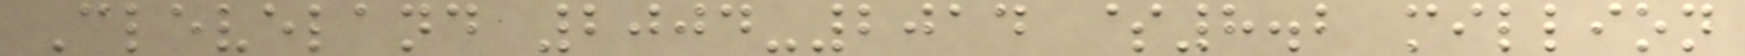Cleveland 2004-2014 $8.2 million
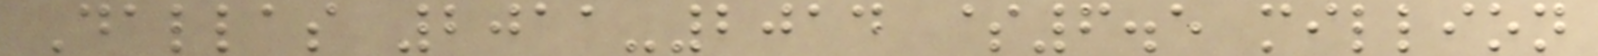Dallas 2011-2014 $6.5 million
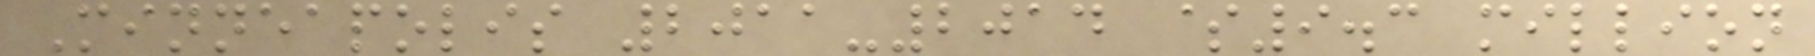Minneapolis 2011-2014 $9.3 million
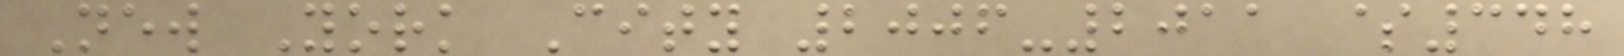New York City 2006-2011 $348
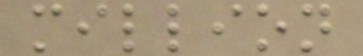million
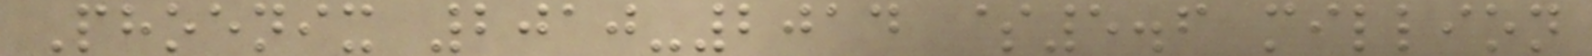Phoenix 2010-2014 $5.6 million
